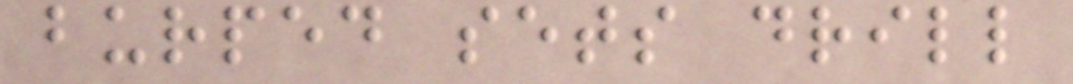burped sets drill
